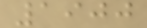1900
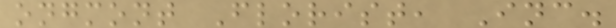ongmont Florist, Inc.
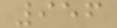956
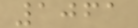1061
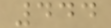444
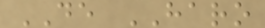DE HARO
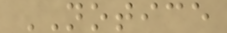NOTICE
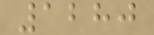1280
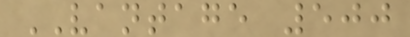VANTAGE 500
